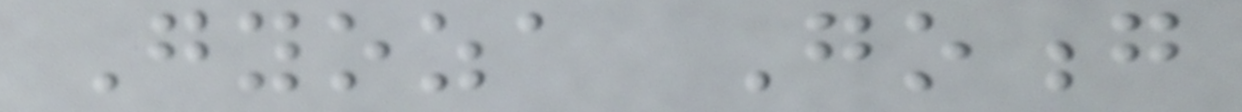Gyoza Goong
